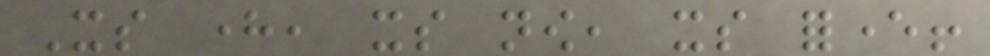Its here, its now, its forever!
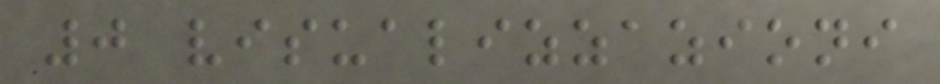0 visualizzazioni
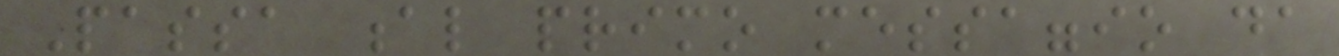Passa al primo messaggio da
